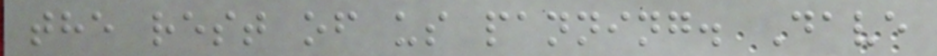the rest of us panning. Dave
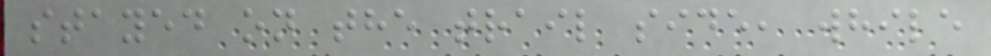stayed on the trail side, while
